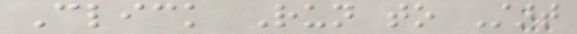Click Run to Start
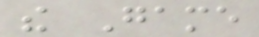the Game
